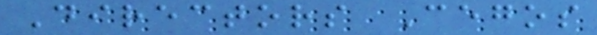Directors Cegos
